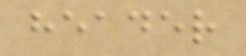header
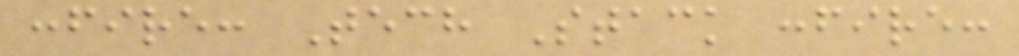:fire: Tech Stack :fire:
